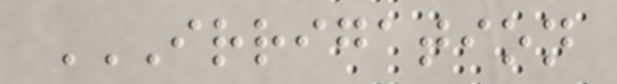IRRIGATION
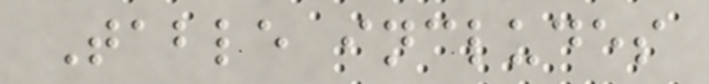Table includes
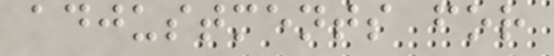adjustments for
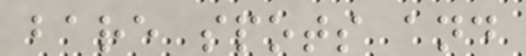bare spots and
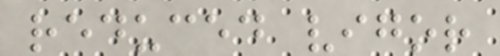reduced vigor
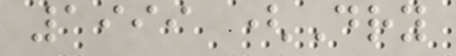1999 (Dry
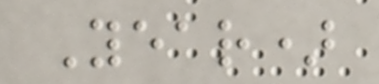Year)
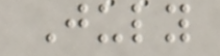July
